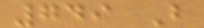749 B
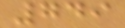749
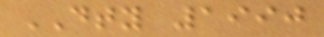DTY 1990
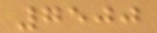7500
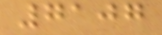7107
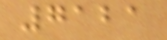7121
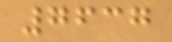7637
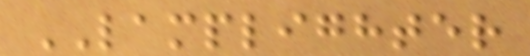LAMPLIGHTER
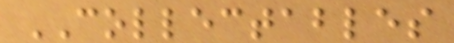COLLECTABLES
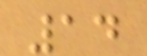14
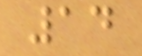14
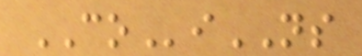COiNS
